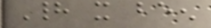Had it been
